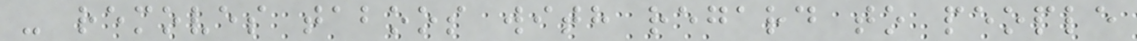- removes taboos with regard to people
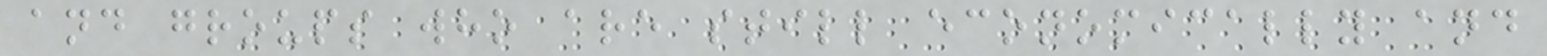and groups who are still economically and
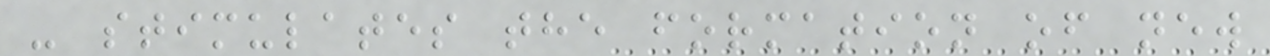- stimulates the formation of new
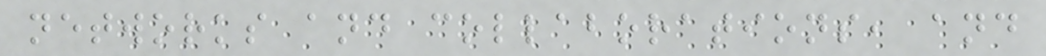networks and collaborations, and
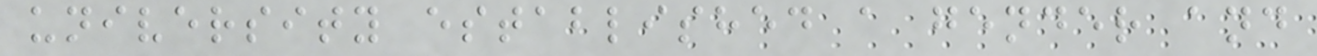university established a gender and
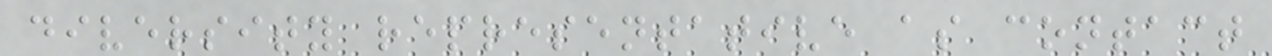diversity representative as contact
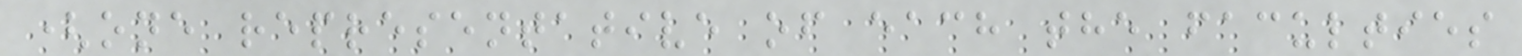(one representative of each the faculties
